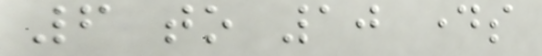6 to 10 days
